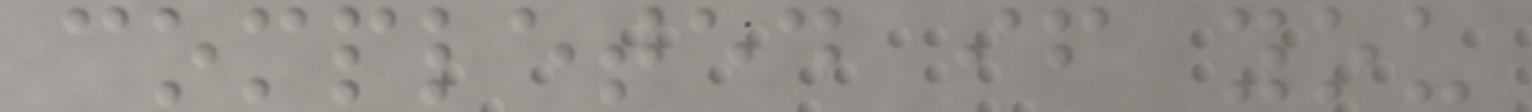completed if you
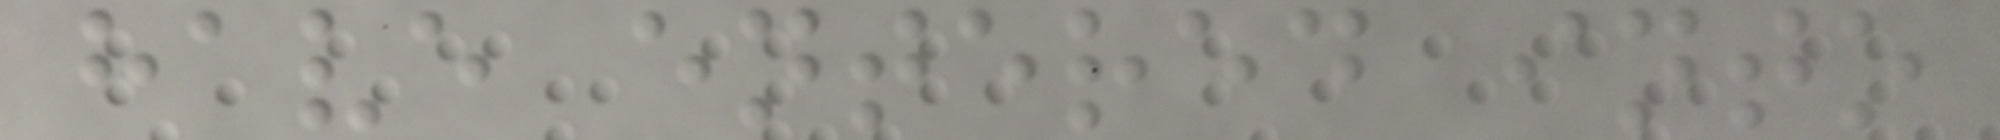have entered into
